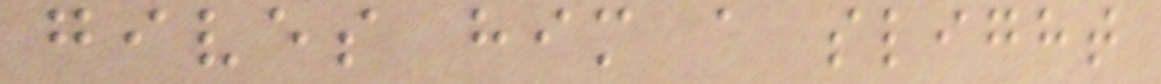gives him a slight
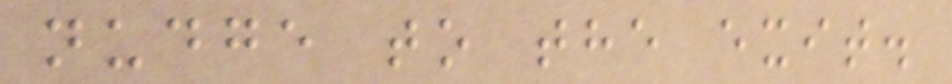nudge to the exit.
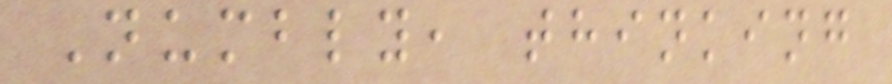Numbly, thinking
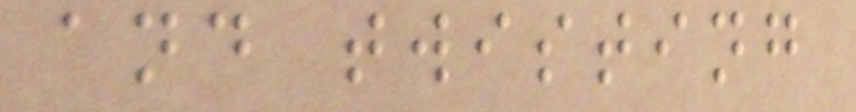and twisting
